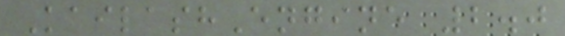KailashEngine 2.0
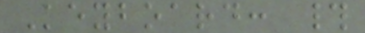Keyboard: #
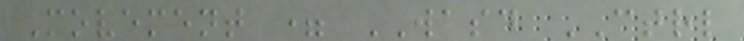Movement = WASD CTRL
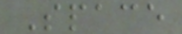Space
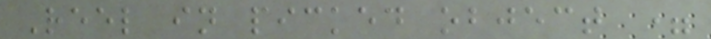Reel in picked object =
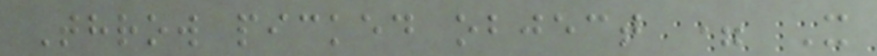Throw picked object = X
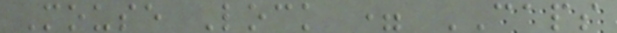Mouse Lock = CAPS
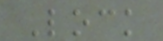Lock
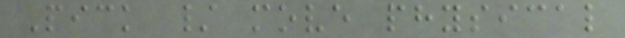Pick / move physical
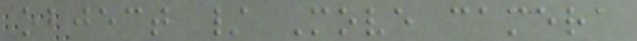object / Move camera
